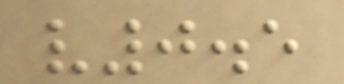v0.5
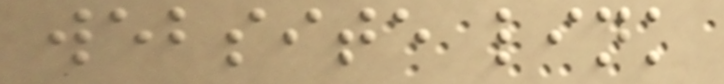website link
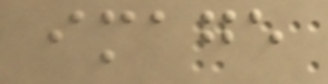image
